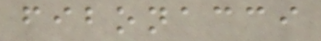fibonacci
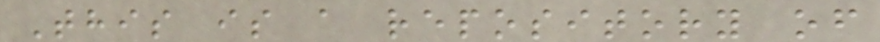This is a repository of
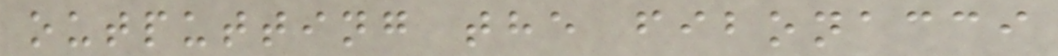outputting the fibonacci
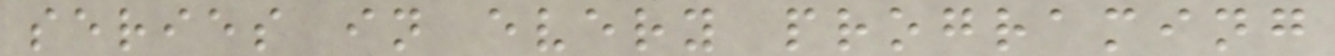series in every programing
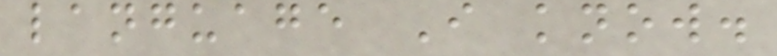language I know.
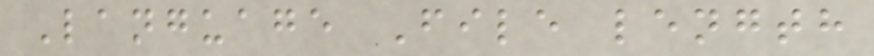Language File length
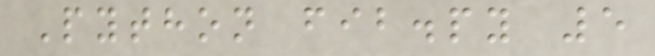Python fib.py 5
